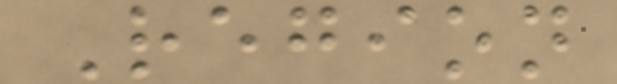Region
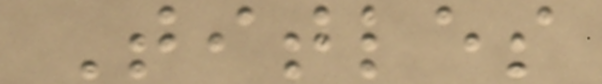Titles
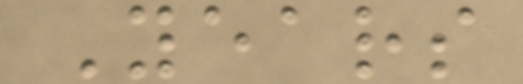Years
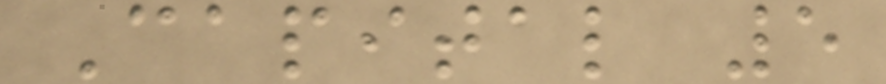Capital 5
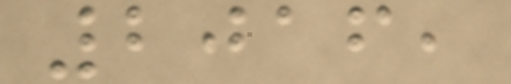2016,
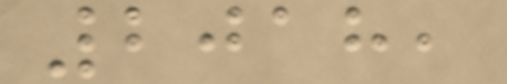2018,
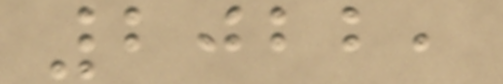2022,
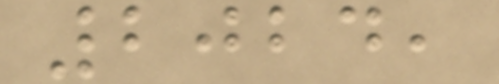2024,
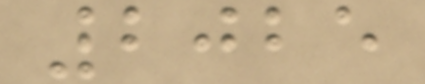2025
